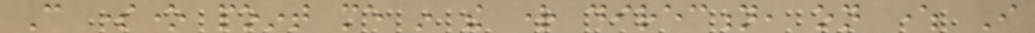Can someone point me in the right direction, on where I
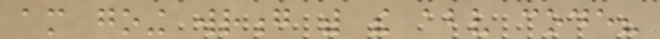am going wrong with the above code?
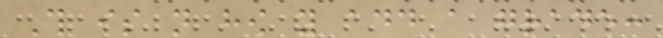This is not how you add a grade:
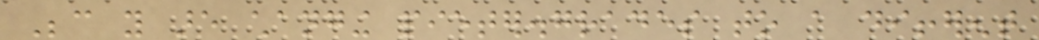Because you are changing pieter.grades to a different
